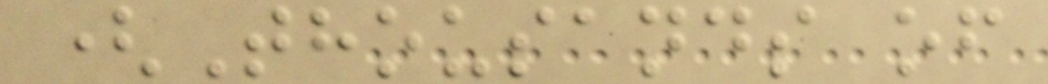(Thousands of
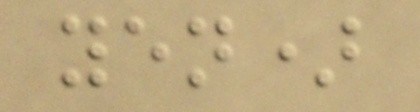yen)
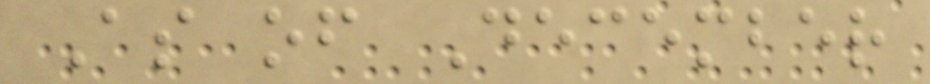As of December
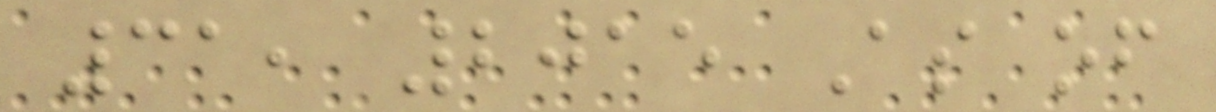31, 2015 As of
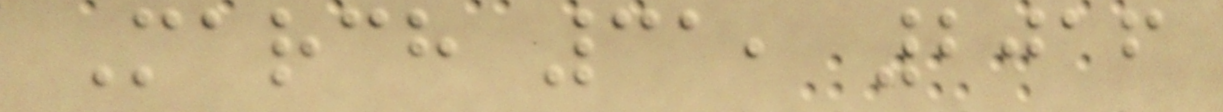March 31, 2016
